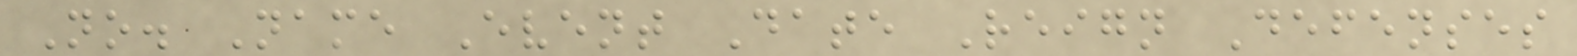No. Name Event Date Reign Defenses
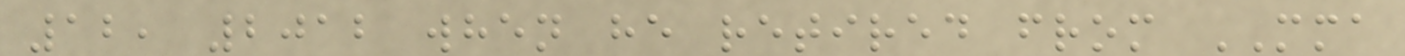12, 2012 when he retired from MMA
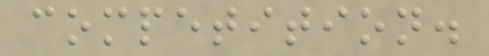competition.
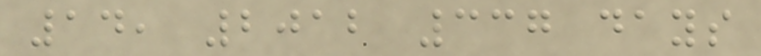14, 2012 337 days
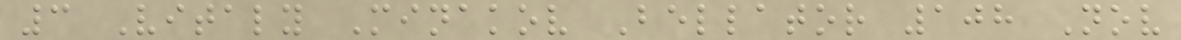3 Vitaly Minakov Bellator 108 Nov
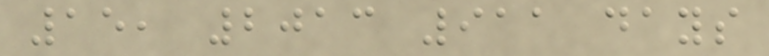15, 2013 911 days
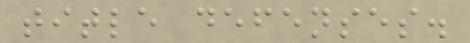title defenses.
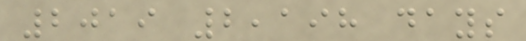2019 2,198 days
